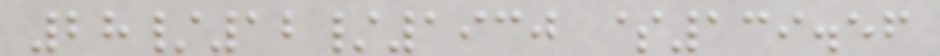28/12/1930 $139.56
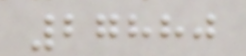27880
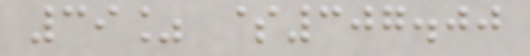39% $307.00
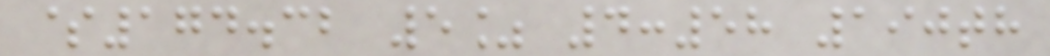$174.32 5% 4:58 190th
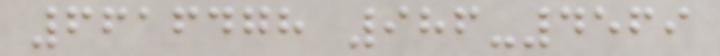6616478 986-4569
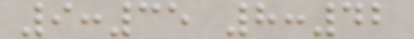9:35 8:42
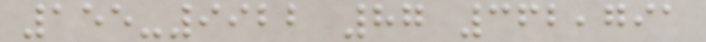155-9922 87 362,791
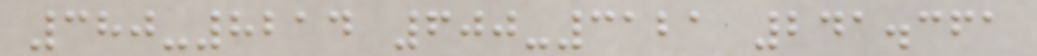380-8214 600-3121 241.361
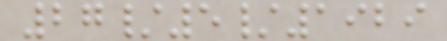27/5/1929
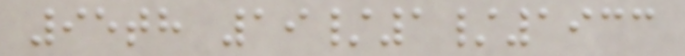95th 19/1/1933
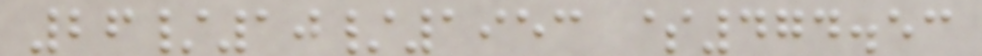26/10/1953 $474.53
